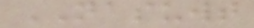NASUWT
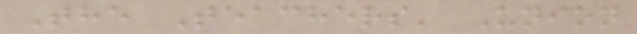The Teachers' Union
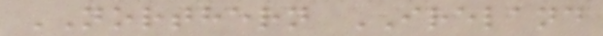NORTHERN IRELAND
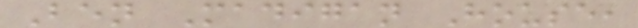Ben Madigan House,
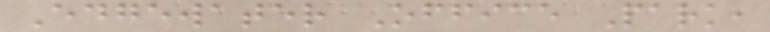Edgewater Office Park,
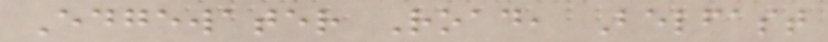Edgewater Road, Belfast
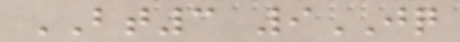BT3 9JQ
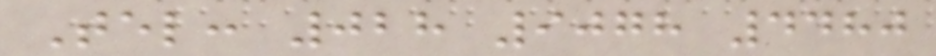Tel: 028 9078 4480
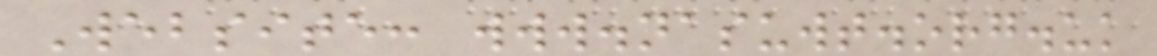Website: www.nasuwt.org.uk
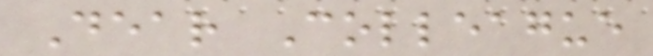Dear Colleague
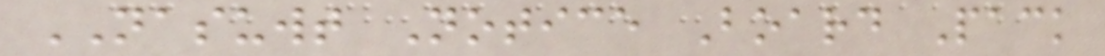NASUWT Notice Board Pack
